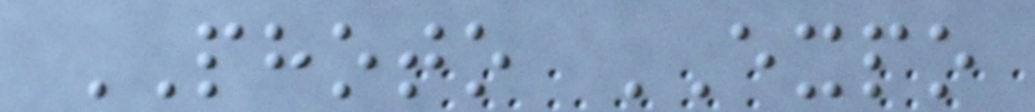PHOTO EXPO
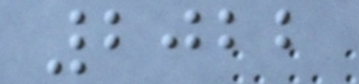2022
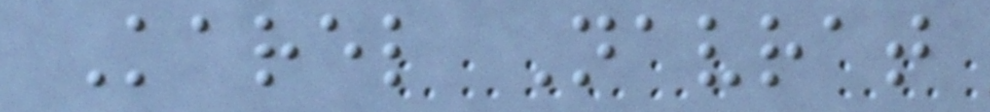Karel Navrat
